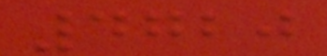4720
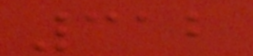312
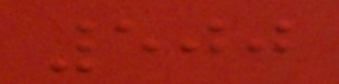500
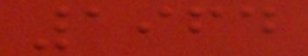1964
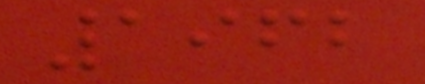1962
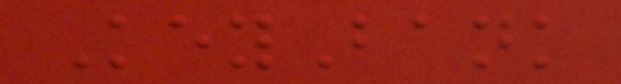KeyBank
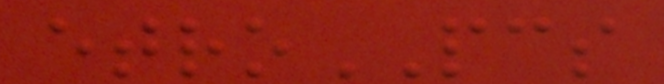etroPCS
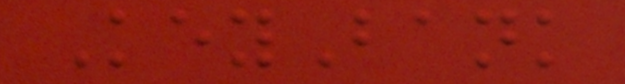KeyBank
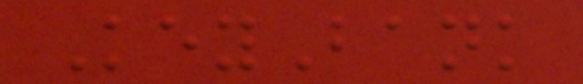KeyBank
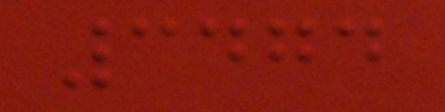3474
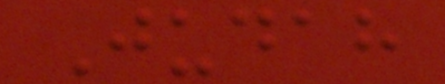Judah
